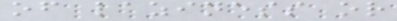of laziness or
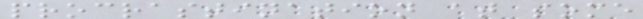procrastination at some
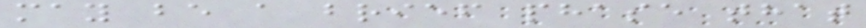may be a brief phase that
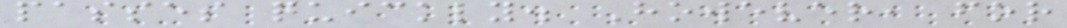passes quickly. However, for
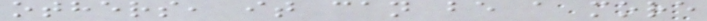others, it can be a more
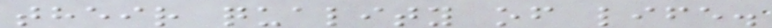their quality of life.
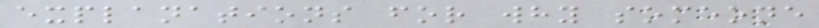explanations for why someone
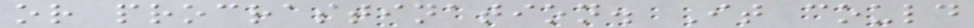or procrastination. It could
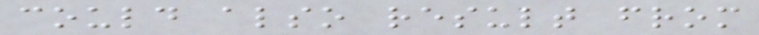could also result from
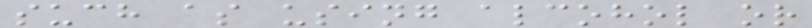such as using alcohol or
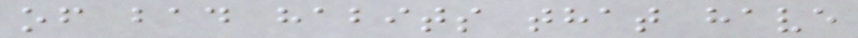of bad habits that have
